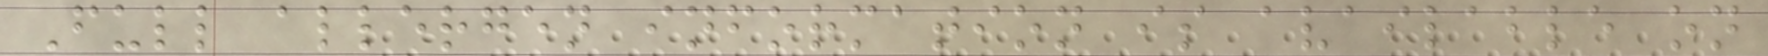Full allergen information is available on
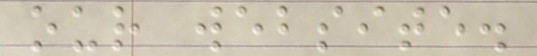our website.
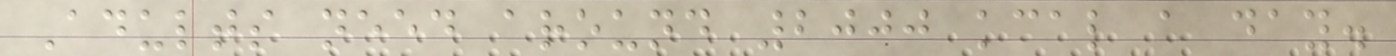Adults need around 2000 kcal a day.
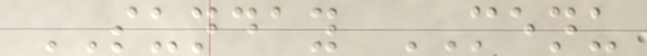SUNDAY MENU
